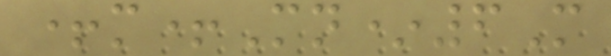+m+Mn*6M
